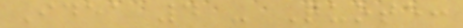Idea 4 - Quote:
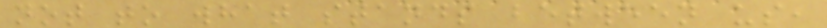not to what stands between us,
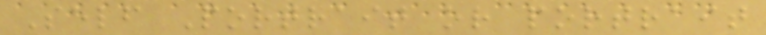Self Portrait or portrait
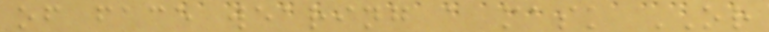of face wearing a mask OR
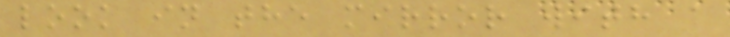look in the mirror with a
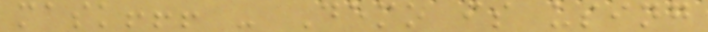mask!!! - Demo is using
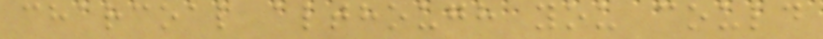charcoal although you could
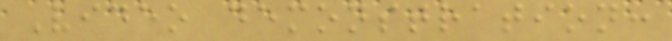Video demonstration:
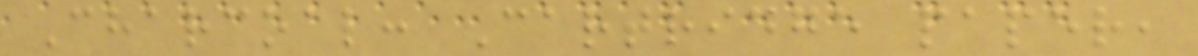Charcoal: Cartridge paper,
